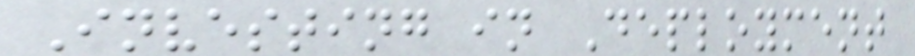Investing in Deployment
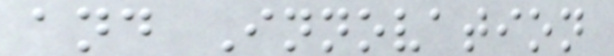and Innovation
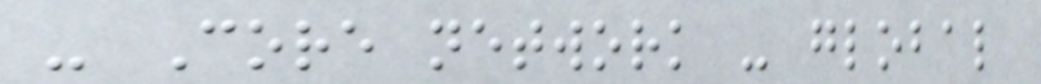- Core network - global
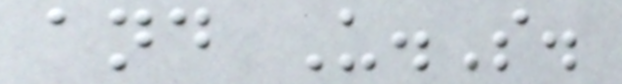and U.S.
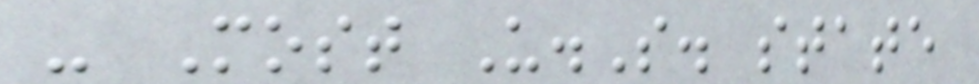- Most U.S. state
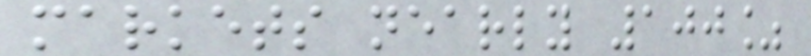markets nearly 100%
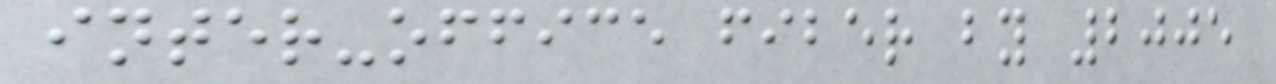inter-office fiber by 2005
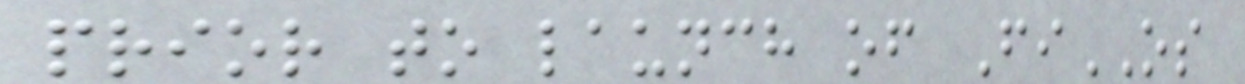prior to launch of FiOS
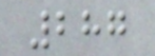287
